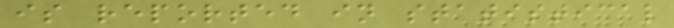is reported in statistical
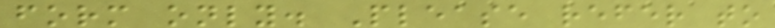form only. Please refer to
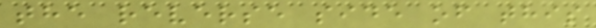the reverse side of this
